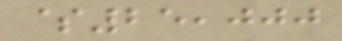$25,000
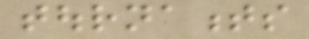tournaments
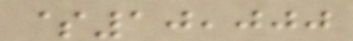$10,000
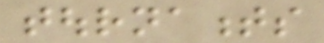tournaments
